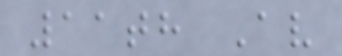11th Av
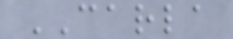CARLA
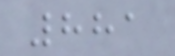881
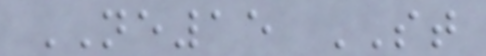NE15 ST
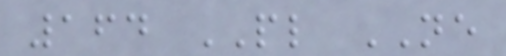164 PL NE
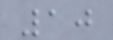10
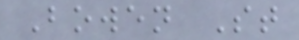Bowen St
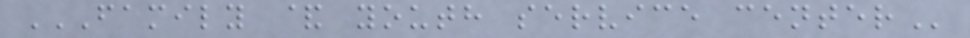FAMILY & YOUTH SERVICE CENTER
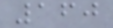160
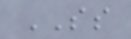SS
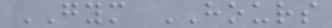GYM HOURS
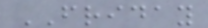FRIDAY
